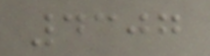4307
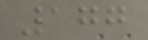177
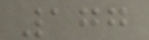177
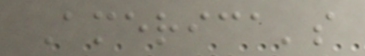America's
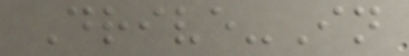Drive-In
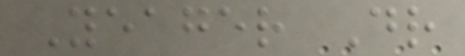Yeager Dr
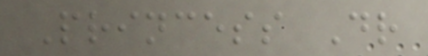Princess Dr
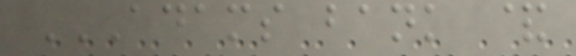ADAMS BANK &
